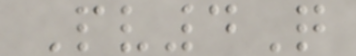Pv4Q
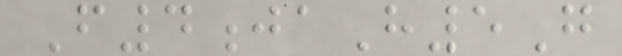F4jaH5G
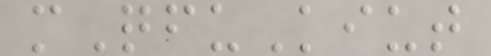mQfuKiut
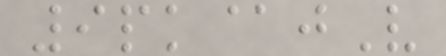9pk@jV
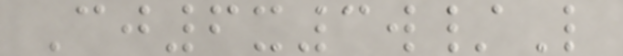Cj6x3w/L
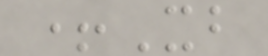+Xb
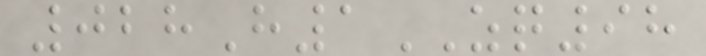028H1ZQ98
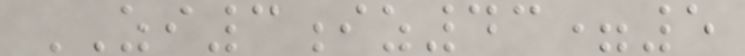ZI3iz43=5
